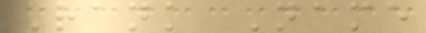Rank Name
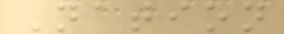Nation
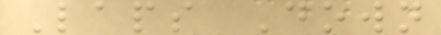Laps Down
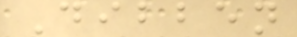Dibben
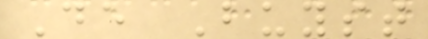De Buyst
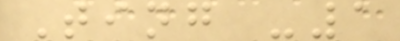Ting -1
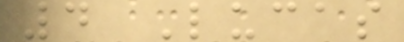4 Lucas
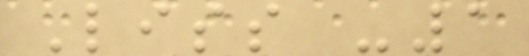Liss -1
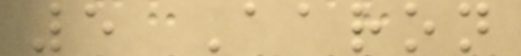5 Aaron
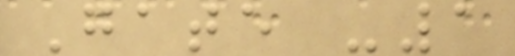Gate -1
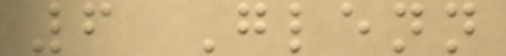6 Glenn
